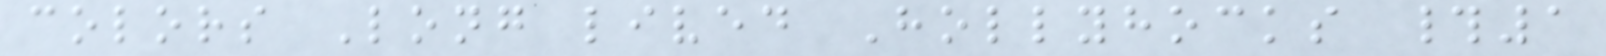colors Long lived Hollyhocks #1
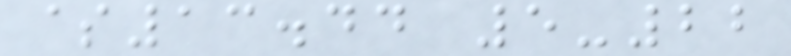$13.44 5-22
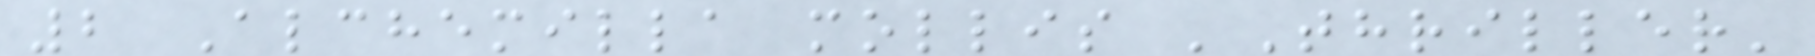2 Alchemilla mollis 'Thriller'
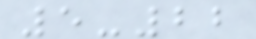5-22
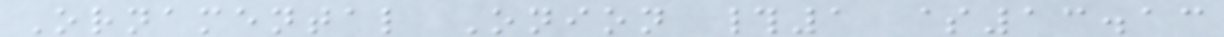Ornamental Onion #1 $13.13
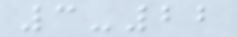3-22
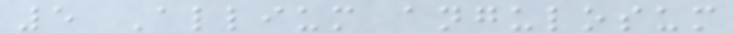5 Allium angulosum
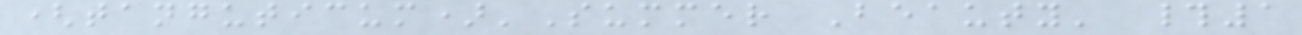(tanguticum)'Summer Beauty' #1
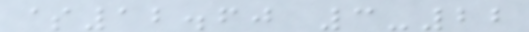$12.60 3-22
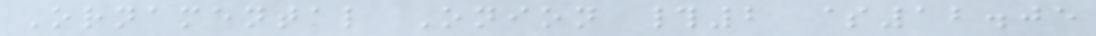Ornamental Onion #2 $12.05
